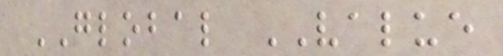GLOBAL VALUE
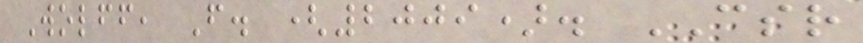Wolff, F. (2009). CSR
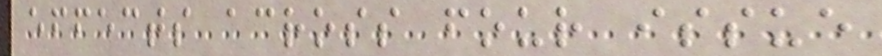effects across four issue
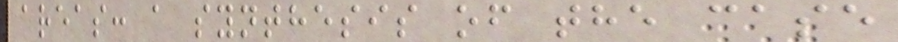areas: a synthesis of the case
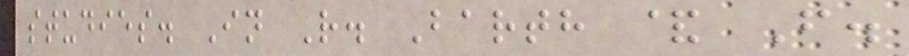studies. In R. Barth & F.
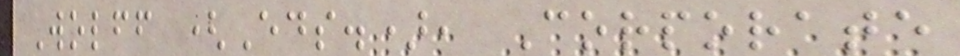Wolff (Eds.), Corporate
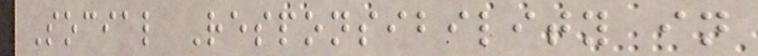Social Responsibility in
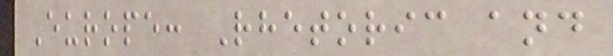Europe: Rhetoric and
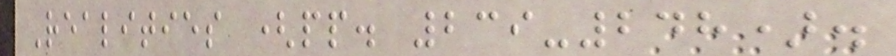Realities (pp. 239-248).
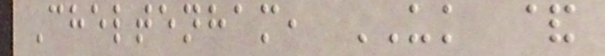Cheltenham, UK &
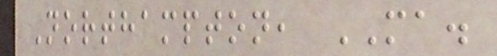Northampton, MA.
